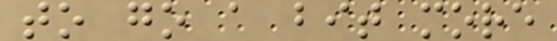to go a bit more
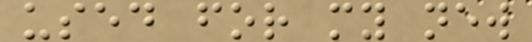used for my new
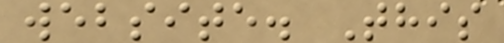website. This
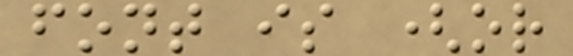font is (or
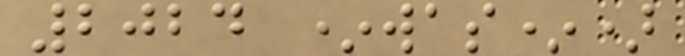2024 *was*)
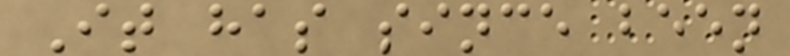It has since been
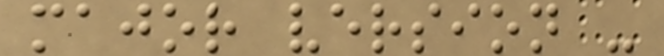major version -
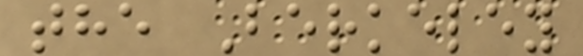the Berkeley
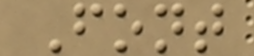Font
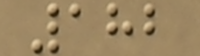182
